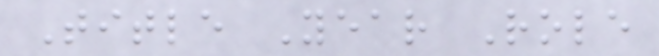Title Year Role
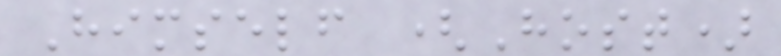Himself (Host)
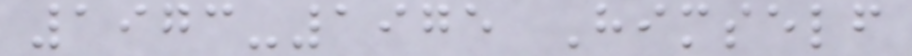1973-1975 Himself
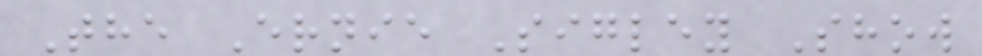The Ernie Sigley Show
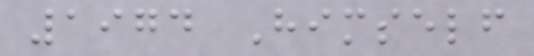1974 Himself
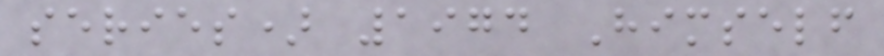series) 1974 Himself
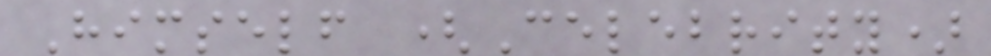Himself (Celebrity)
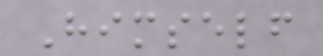Himself
